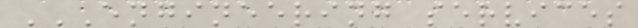ENGINEERING SERVICES
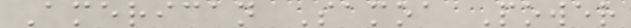American Samoa Power
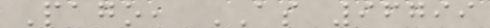Pago, AS 96799
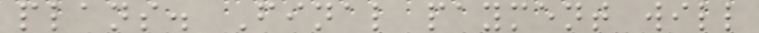plans. Final payment will
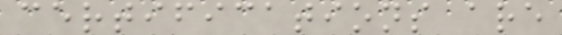certifications are
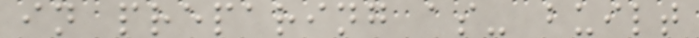in preparing as- built
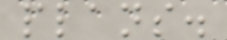plans.
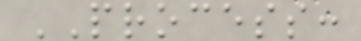PROCESS:
